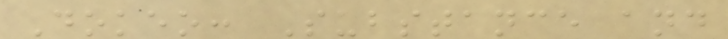Dokeo: Substance and
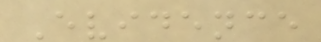Evidence
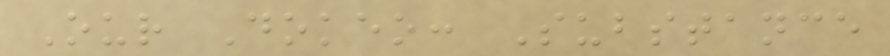Our Dokeo: Substance
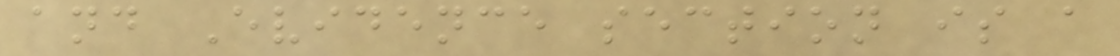and Evidence section is a
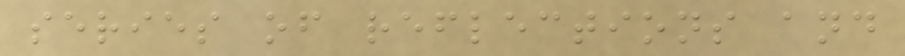series of reflections and
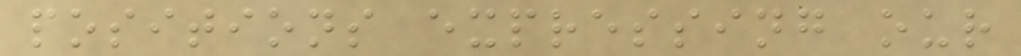positions expressing our
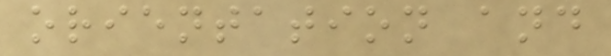orientation and
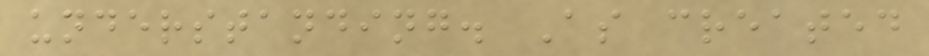understanding. As created
